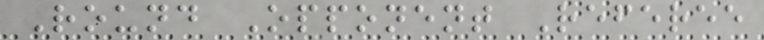Round Opponent Referee
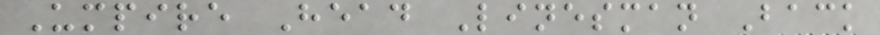Umpire Head Linesman Back
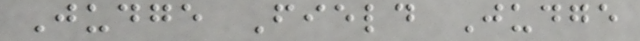Judge Field Judge
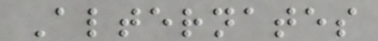Alternates
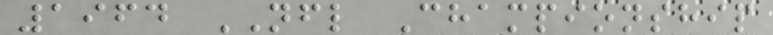1964 NFL Championship
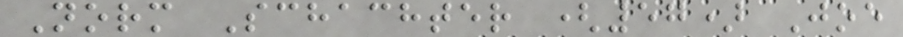Norm Schachter (57) Joe
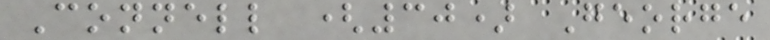Connell (30) George
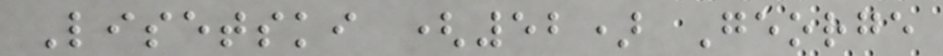Lisetski (52) George
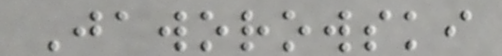Jaworowski
